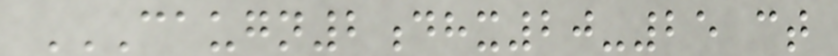CAUGN2DHX20-25 CT
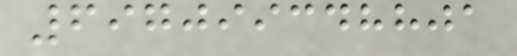697099348801
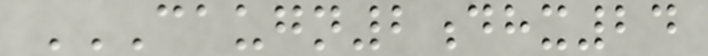CAUGN2DHX24
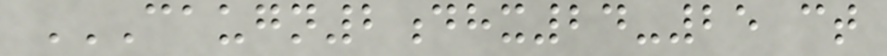CAUGN2DHX24-25 CT
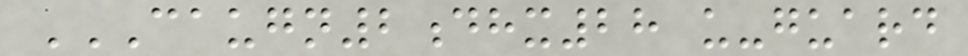CAUGN2DHX28 U-GUARD
